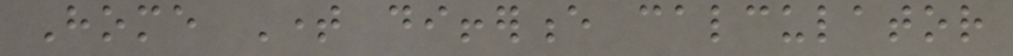Home Time difference calculator
